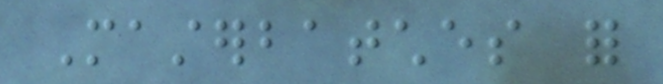Masterbatches for
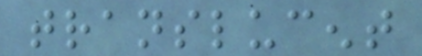translucent
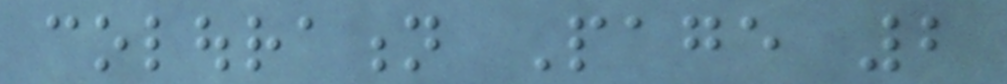colouration Page 2
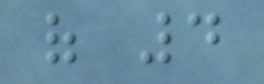of 4
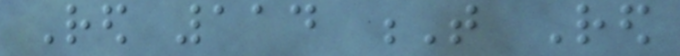Red 114 T Red
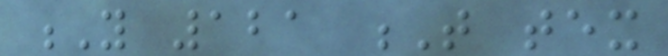Y 121 T tex
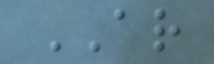AR
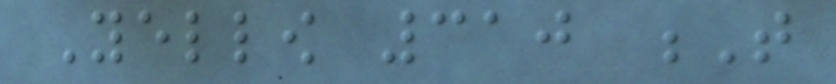Yellow 310 T
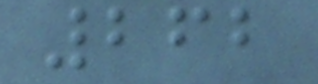262
